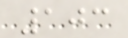103
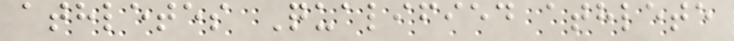athletes Qualified athlete
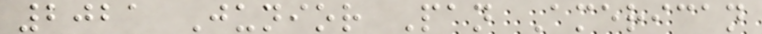2021 Junior Pan American
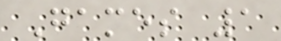Games 1
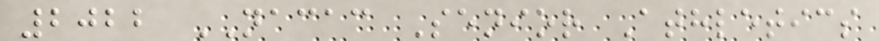2022 NACAC Senior Athletics
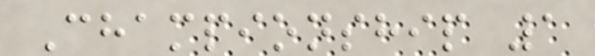Championship 1
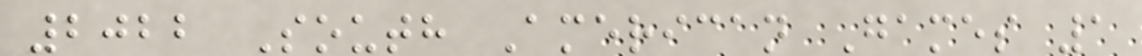2022 South American Games 1
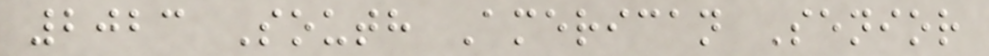2023 South American Senior
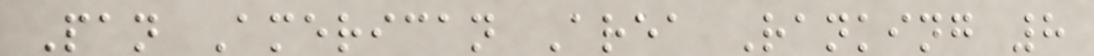Pan American Area Ranking 8
